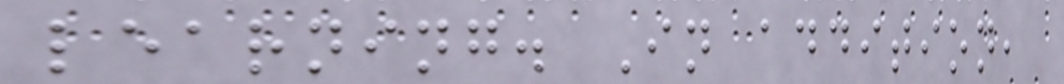learning. In addition,
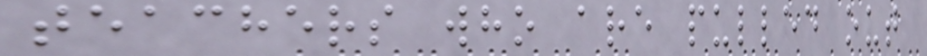teachers who are pulled out
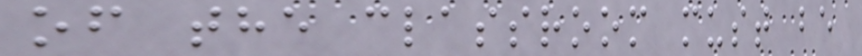of the classroom must be
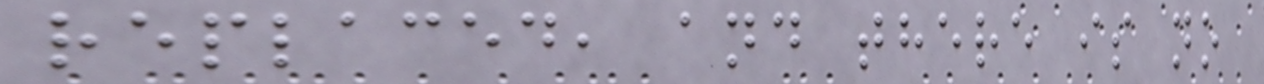replaced, and there is no
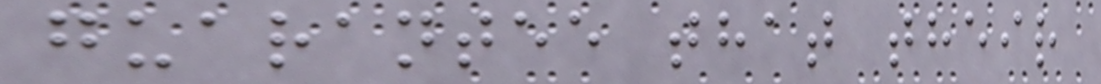guarantee that their
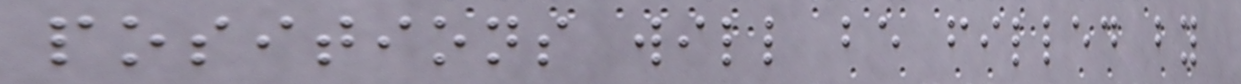positions will be filled by
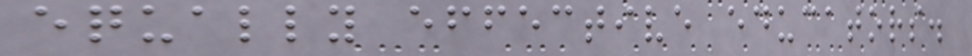equally effective educators.
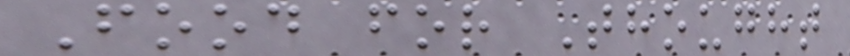Food for Thought
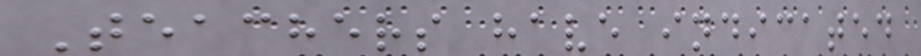Teachers have indicated
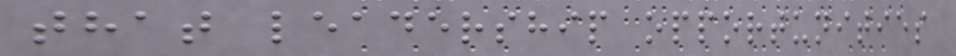that leadership opportunities
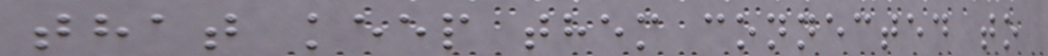that keep them connected to
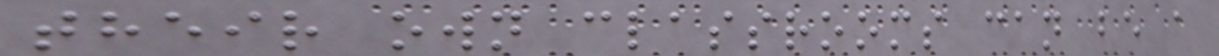their own classrooms can be a
